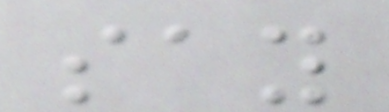say
